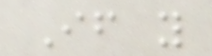If you
